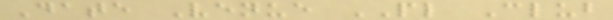Date Venue PL Club
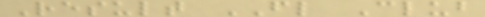Result FL Club
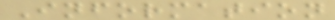Information
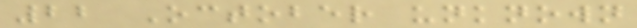22 October unknown
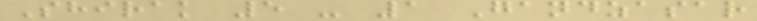Shirak 5 - 1 Gandzasar
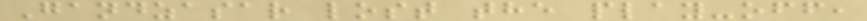Gandzasar lost the play-off,
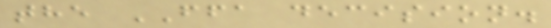the FFA decision.
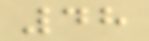48
